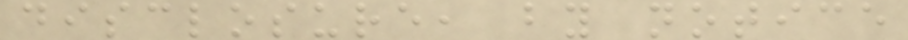disclosure, by notice
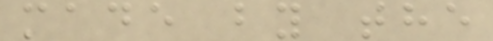made by the
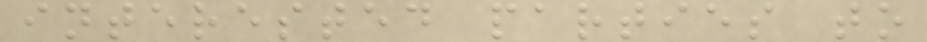interested parties to
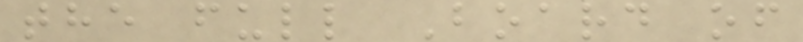the full Board of
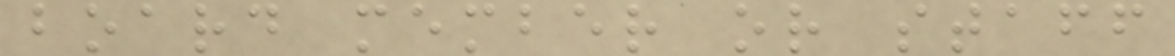board member or staff
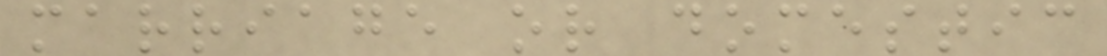marriage or domestic
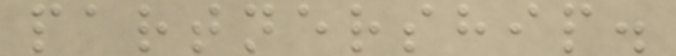partnership.
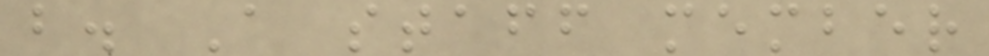b. A staff member
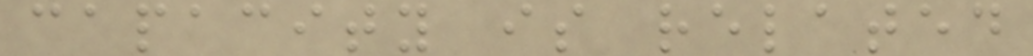capacity is related
